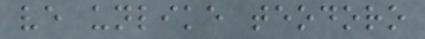ve unlike teodoro
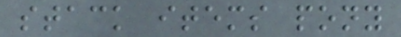stack items pony
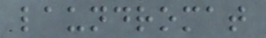laundromat
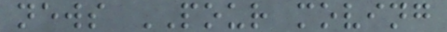news POUR moving
